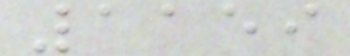1159
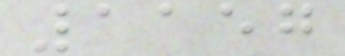1157
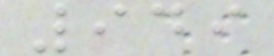949
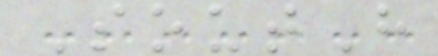SoutH
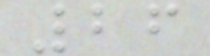26
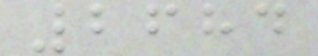2684
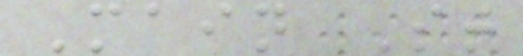Main St
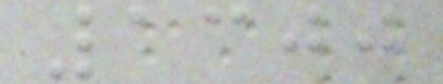1300
